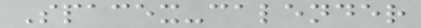Spacex-calender
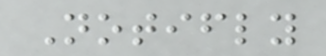Notifly
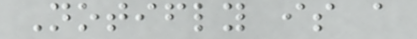Notifly is a
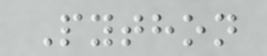Python
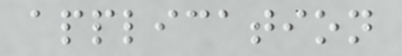application
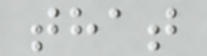that
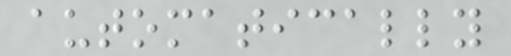automatically
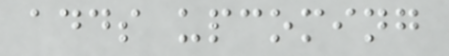adds upcoming
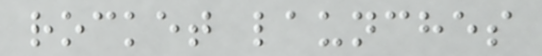rocket launches
